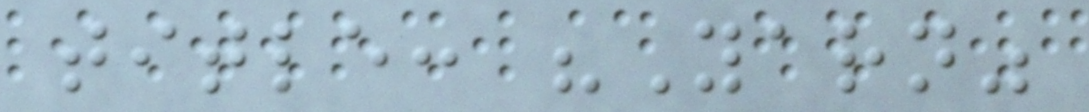title: "Yarn"
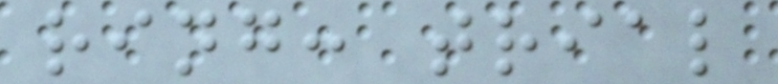ring: trial
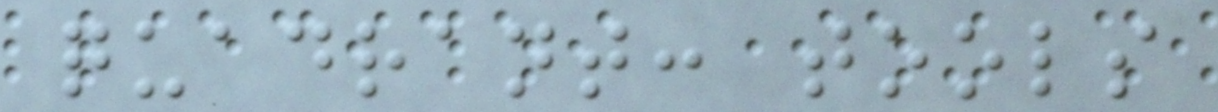quadrant: tools
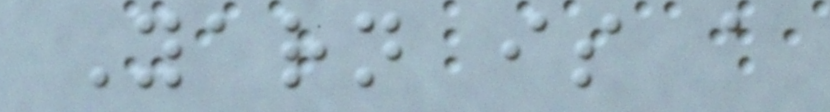Yarn is a
